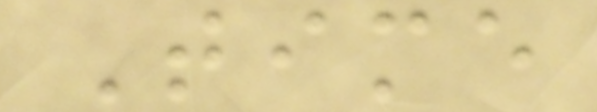Time
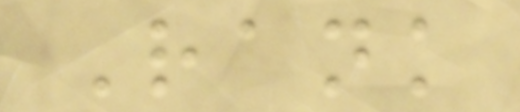Rank
